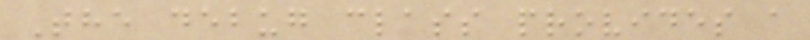The debug class provides a
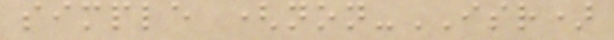simple (non-ISR)
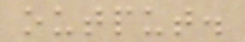output.
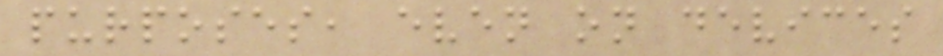purposes, even on devices
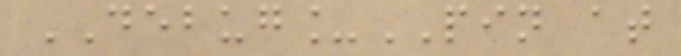DEBUG_PIN at
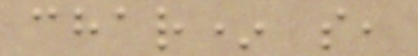char* s,
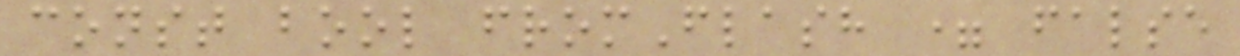const bool fromFlash = false
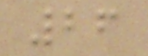26
